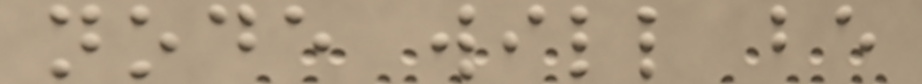node will be
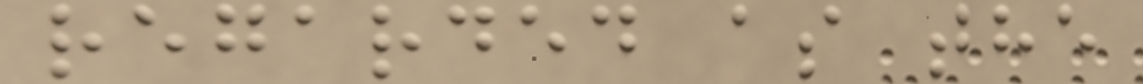regarded as the
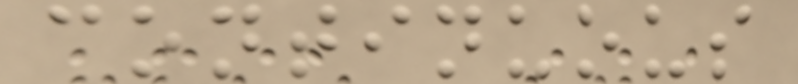continuous
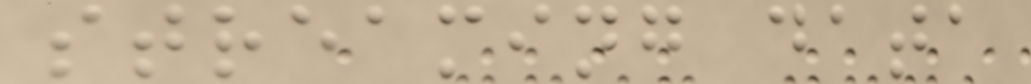streaming data
